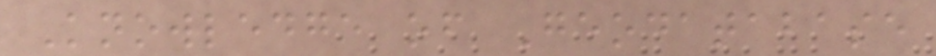Knowledge of Geodatabase
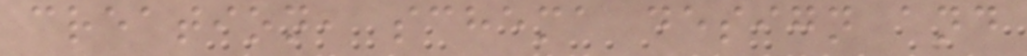creation, schema design and
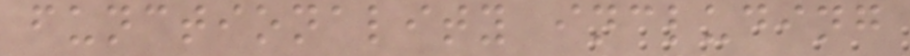functionality including
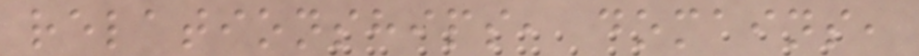relationships, domains,
